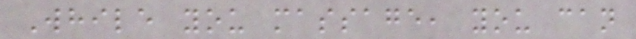While you massage, you can
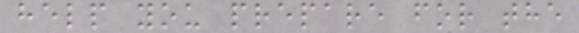help you prepare for the
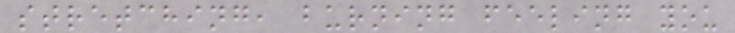stretching, burning feeling you
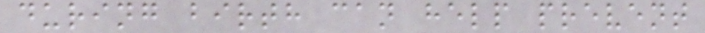during birth can help prevent
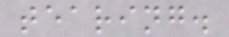tearing.
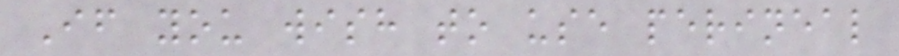If you wish to use perineal
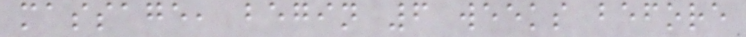massage, begin 6 weeks before
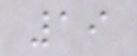19
